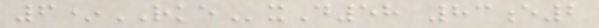6*RKExD58 83e2
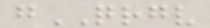gQRGV
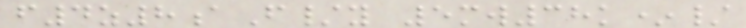f4z8aF/y 5mw38k*/
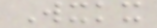Wxkx
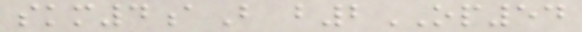skm4aB b2OP54
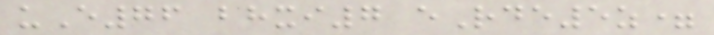uE76 bhxi7 eRde5z=
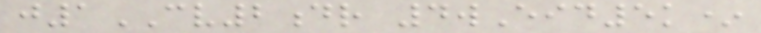j1CV2dr 4wEid5k*
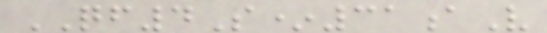QF4S*31aV
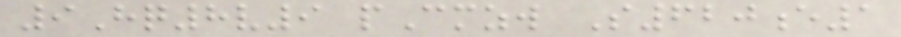9Hq8v9 pCmzw S620e1
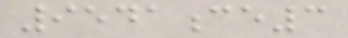9541ce3
